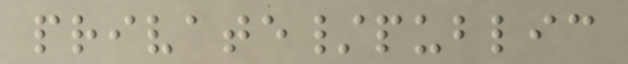private/public
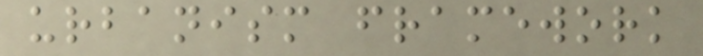urbanism framework
